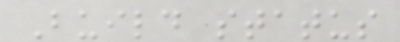Build status
